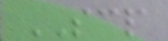SCP
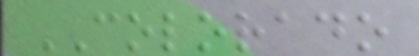COLORADO
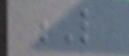L
